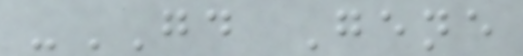-GD Gene
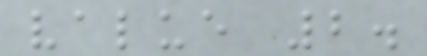value 2.
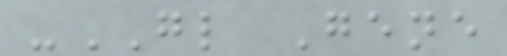-GL Gene
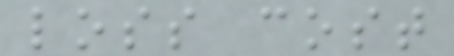loss cost
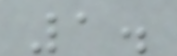1.
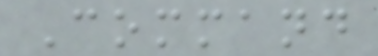Command
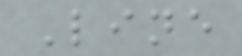Line
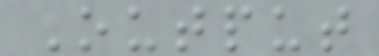Output
